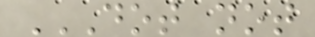DOT NOT
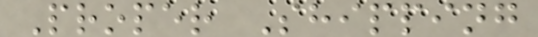Proper Shipping
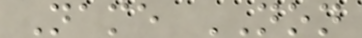Name NON
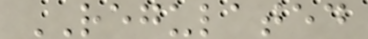REGULATED
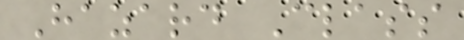Hazard Class
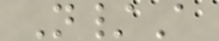N/A
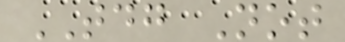TDG Not
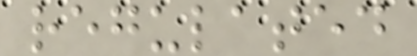regulated
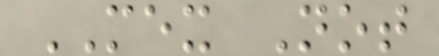MEX Not
